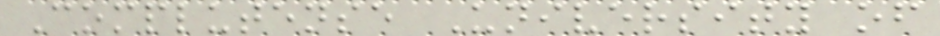Complutense University of
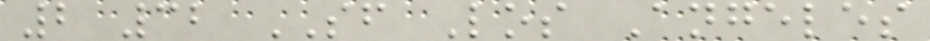2 32 SF Los Angeles
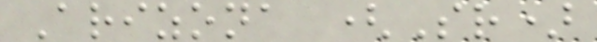Arizona (Sr)
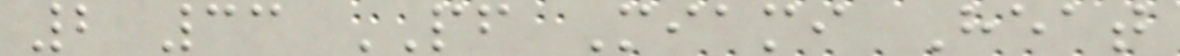2 33 PF Miami Heat
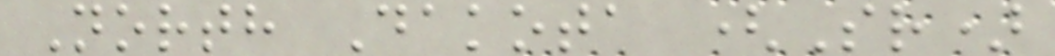North Dakota (Sr)
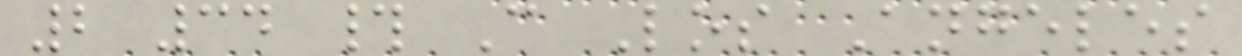2 34 # C Los Angeles
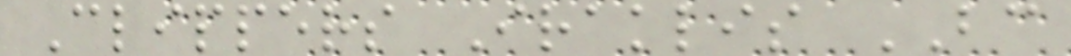Clippers Iraklis BC
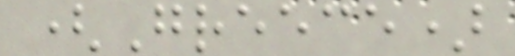(Greece)
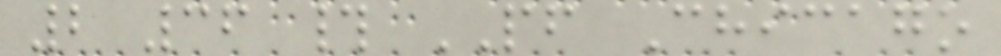2 36 # PF Chicago
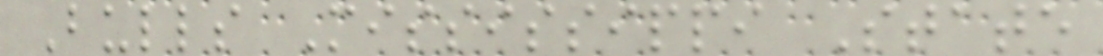Bulls Mississippi State
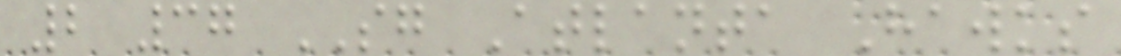2 37 SG Atlanta Hawks
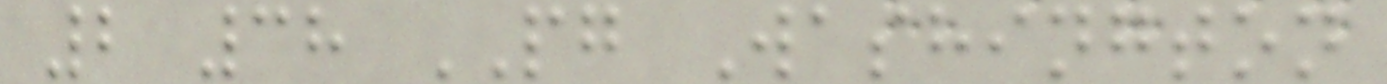2 38 PG Washington
